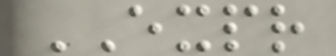EXPR
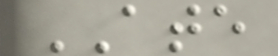ATE
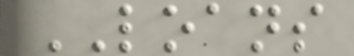LOANS
